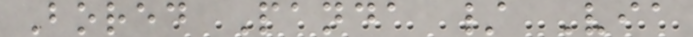Bored Panda / Via
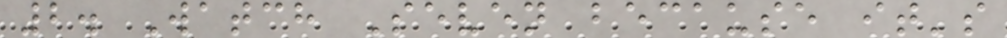2. Watch Seven because it's
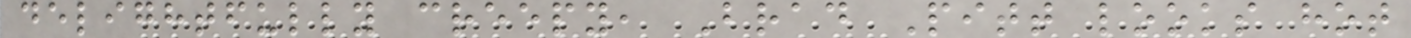delightfully creepy, Brad Pitt looks hot
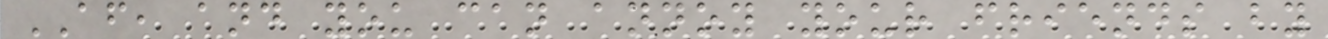AF, and you can annoy your friends by
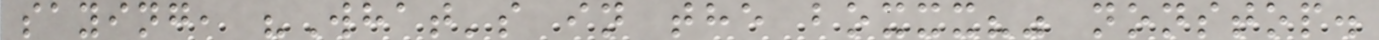saying, "What's in the boxxx?" nonstop.
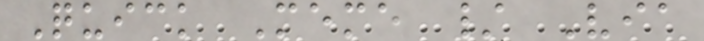Quick Meme / Via
